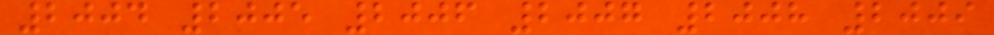2004 2005 2006 2007 2008 2009
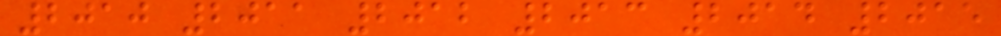2010 2011 2012 2013 2014 2015
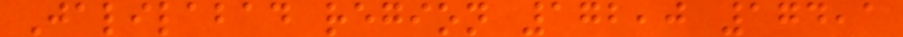Jalilabad region 172,0 174,1
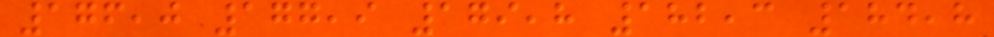176,0 177,9 179,8 182,3 184,8
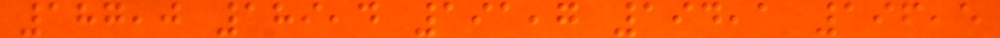187,0 189,4 191,7 194,1 196,5
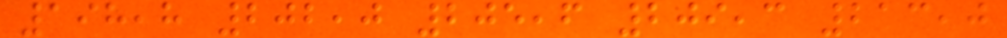198,8 202,0 205,6 209,3 213,0
